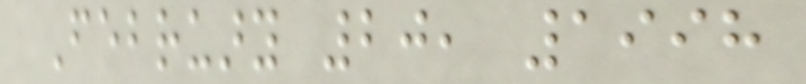February 20, 1998
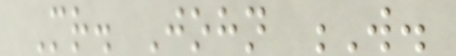Mr. John W.
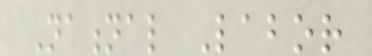National Labor
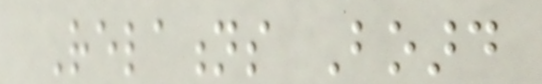Relations Board
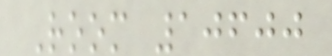Room 10600
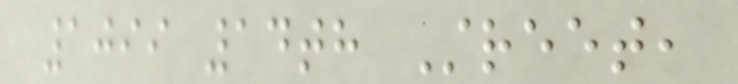1099 14th Street,
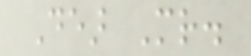Dear Mr.
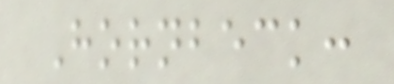Hornbeck:
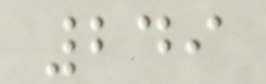249
